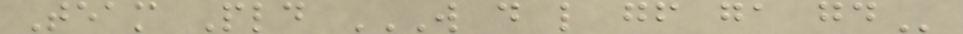Team Pld W D L GF GA GD
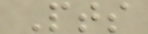Pts
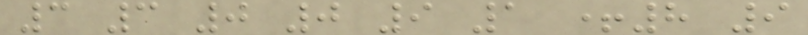3 3 0 0 9 1 +8 9
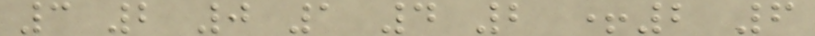3 2 0 1 4 2 +2 6
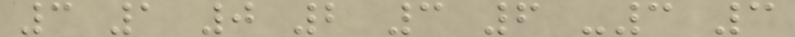3 1 0 2 3 6 -3 3
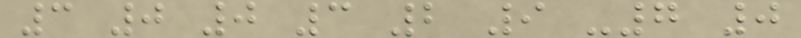3 0 0 3 2 9 -7 0
